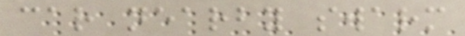car nearby swarm
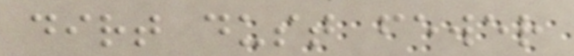dirt dust fewer
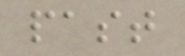past
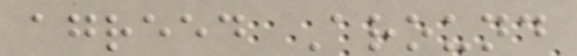agreed Around
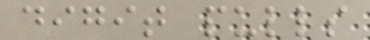digit pulls
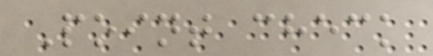Point check
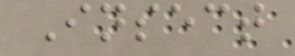Insect
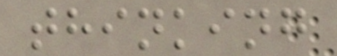thinking
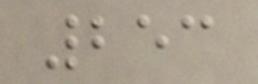253
